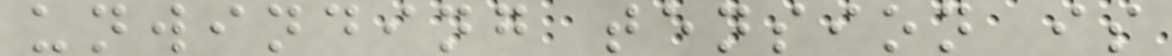unwinding tension is
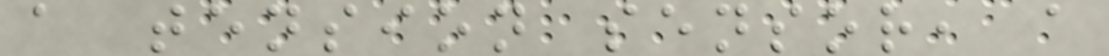a tension sensor, a
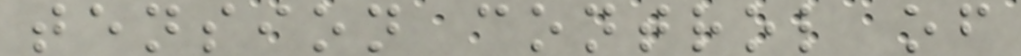tension control of
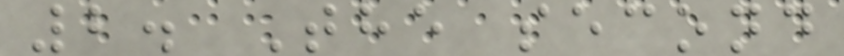2. The second
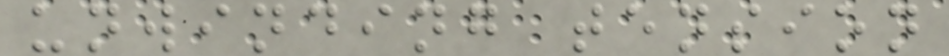unwinding tension
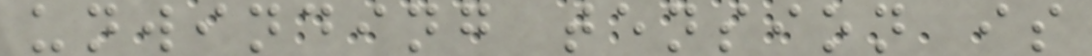unwinding tension is
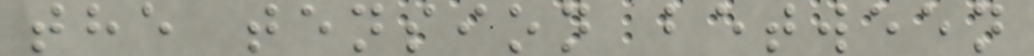the tension between
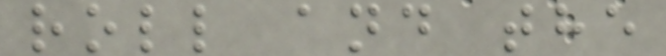roll and the
